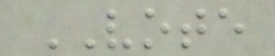VOTE
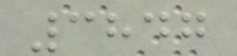3847
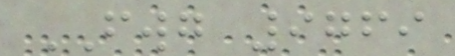FWG 9769
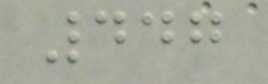447
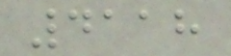4118
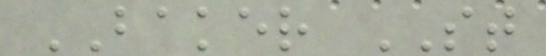BAKER ST
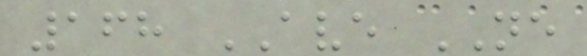168 AVE NE
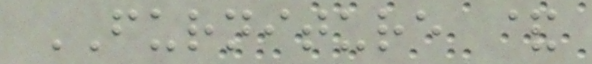FURNITURE &
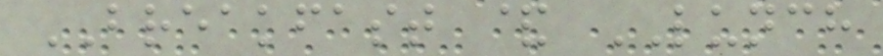BREAKFAST & LUNCH
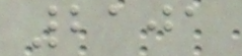2101
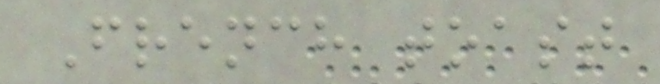French toast
